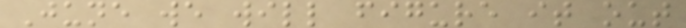June we will figure it out
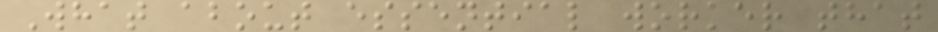What about essential worker that
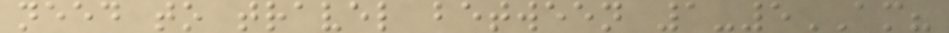need to travel between 1-5AM?
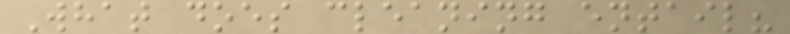What does cleaning entail?
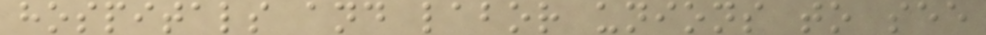hospitals and labor unions to see
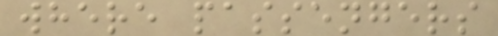where passengers
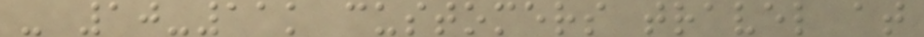- 10-11k customers travel at
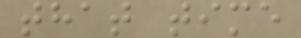that time
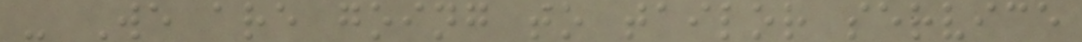- We are going to tailor service
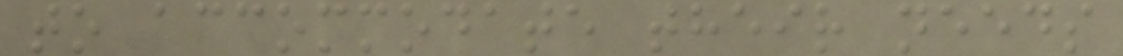to accommodate their needs
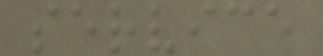service
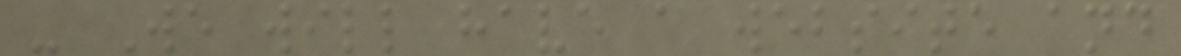- We will have a website and
